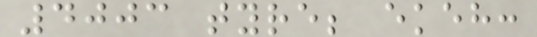4003 tyre; ekeh:
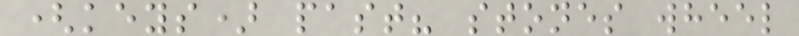(keys) past? stones wheel
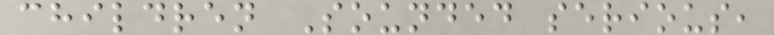children Sounded serious,
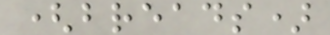(breads)
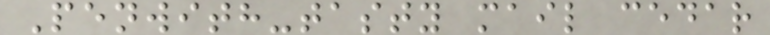Penwith-tasty mail cedar
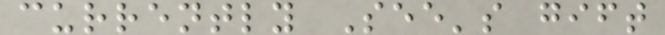currently See's gift
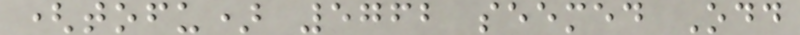(tofu) 5762 seemed Odd
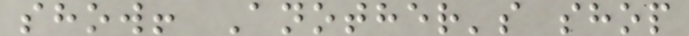show! Another's shop
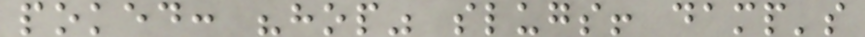poked: "hop" slugs! damp's
